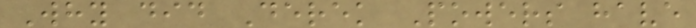Why did Derek Powers have
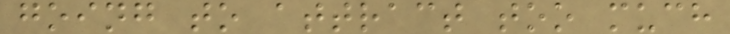going to attract too much
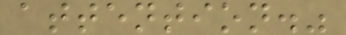attention."
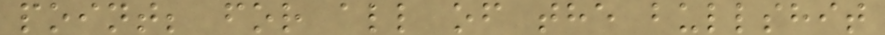point; for all of the bullshit
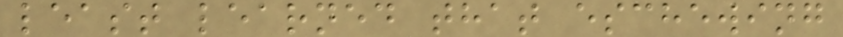least learned that eschewing
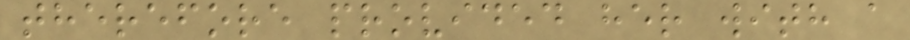therefore provided her with a
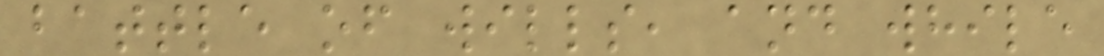battle of wills, and while
